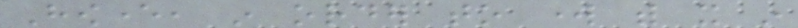However, in order to work with it in
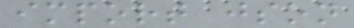import json
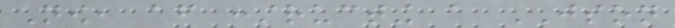Now, after constructing a JSON
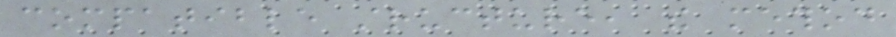compatible structure, the method
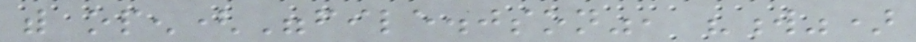with open("file.json", "w")
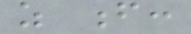as f:
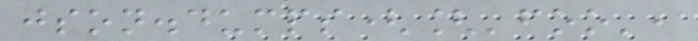json.dumps(['foo',
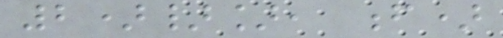2)}], f)
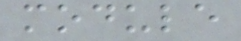module
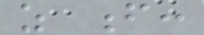as f:
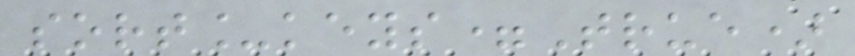sort_keys=True)
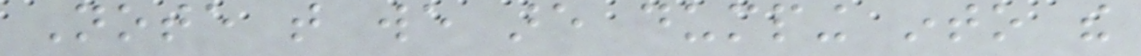Note that we are dumping into the
